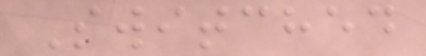Switched
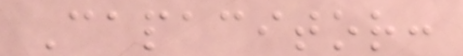Capacitor:
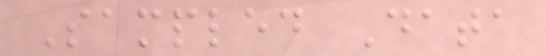Sampled Data
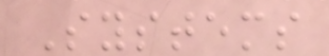Systems
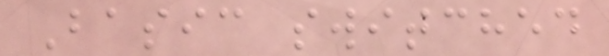Basic switched
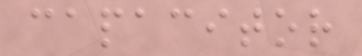capacitor
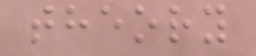theory
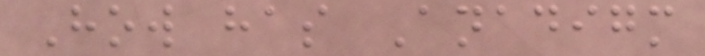How has Anadigm
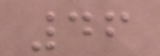46
